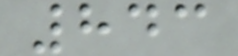843
